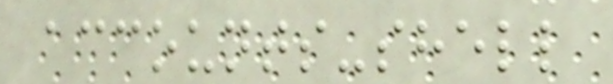accounts-shell
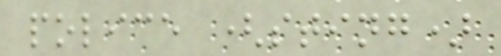police (sting)
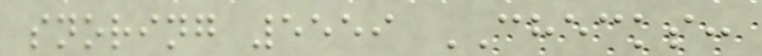snoring 5559 CHECKS:
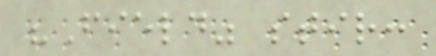"Field" stir:
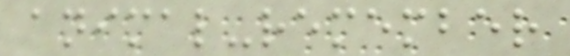animal-remember
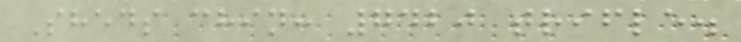Sheds chin: 7420 trifle.
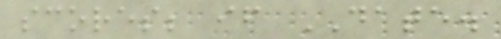scores; if DATE.
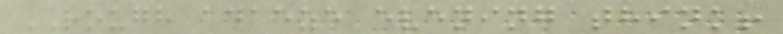ROUGH adaeze evening think!
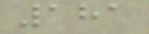181
